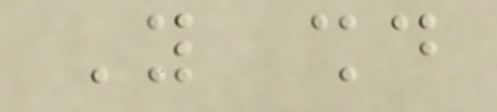You should
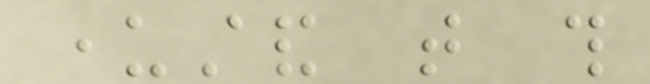understand that this
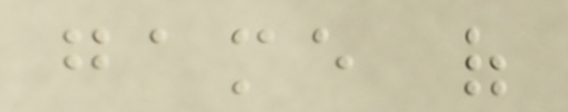game of
